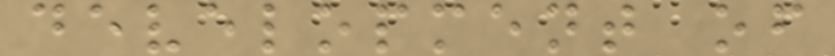development of
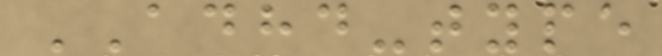ADHD-type
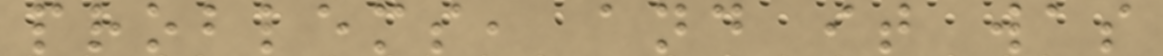problems, and it was
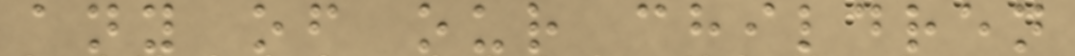any of our children
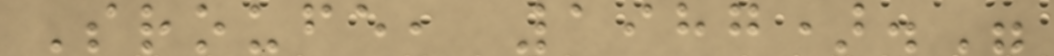Sroufe, 1987)."
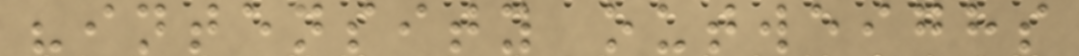"intensity outweighs
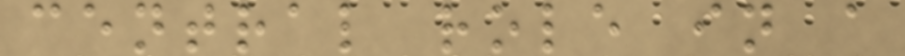central role in a
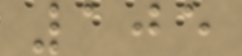105
